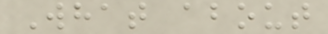What about
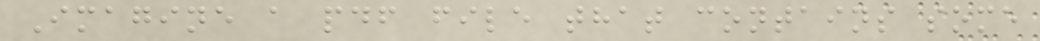Imagine a pdf file that contains some
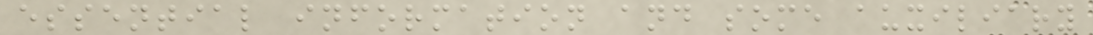essential information and some auxiliary
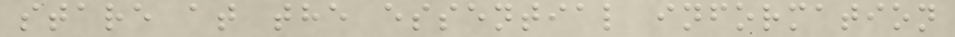stare at the essential information
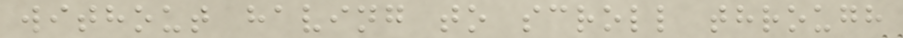without having to scroll through
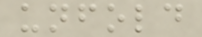unfold
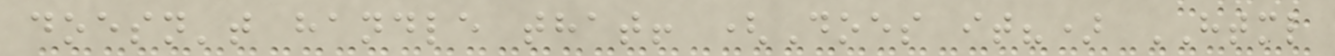doesn't handle that! (Does it?) HTML
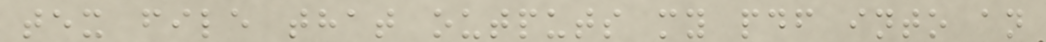tex file that outputs my pdf into an
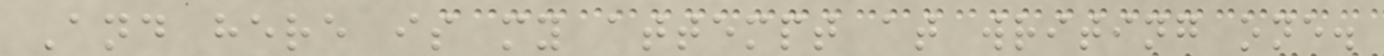And here is my attempt at writing one.
